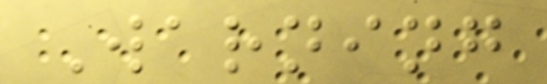Warning
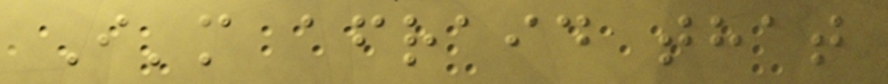I'm afraid that
